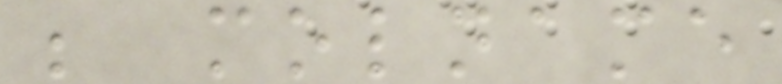; molname
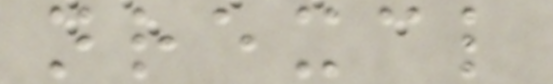nrexcl
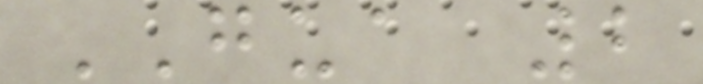GUA 2
